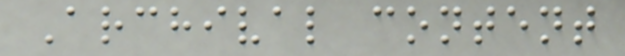Archival content
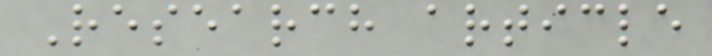Research article
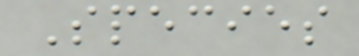Species
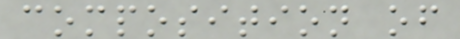composition of
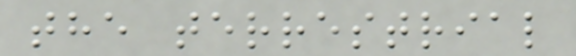the terrestrial
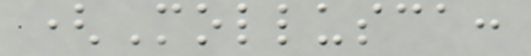(Mollusca:
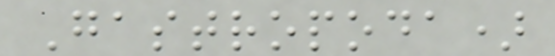Gastropoda)
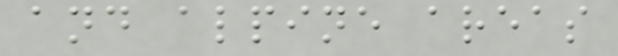and alpine areas
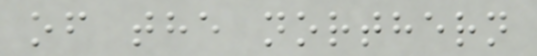of the northern
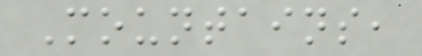Mountains,
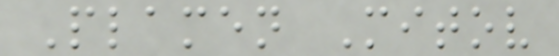Plamen Mitov
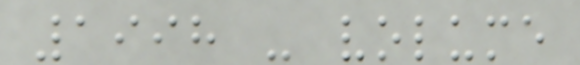1998 - volume
